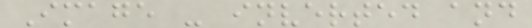Image - inverted and
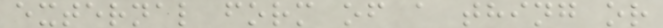external form of a thing or
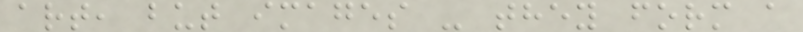art, but images - they form a
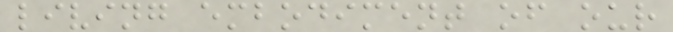living embodiment of our
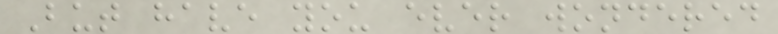But have you ever wondered
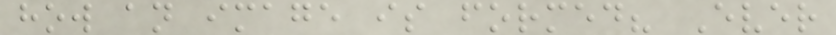how an image is formed? Ever
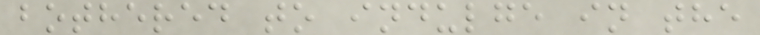bothered to indulge in the
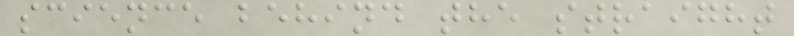science behind the straight
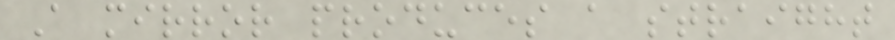A mirror produces a straight
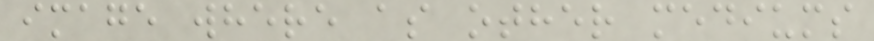image where as other mediums
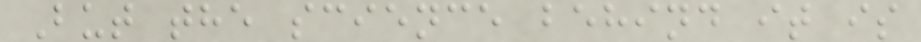But the science behind it is
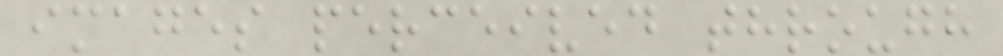images perceived through
